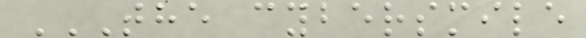THE CYBERSMILE
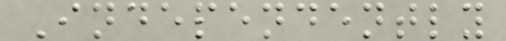Independently
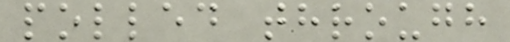polled through
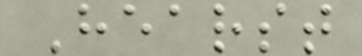Hearst
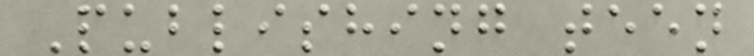Publishing teen
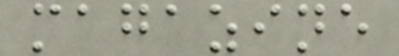magazine
